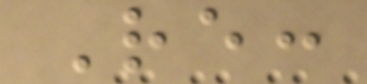Re:
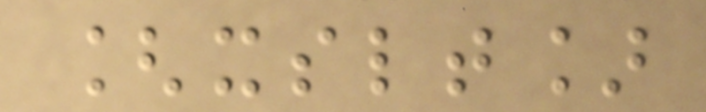[xslt]
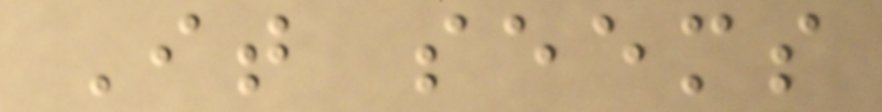It seems
